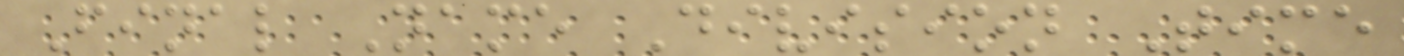Final Name Division Time
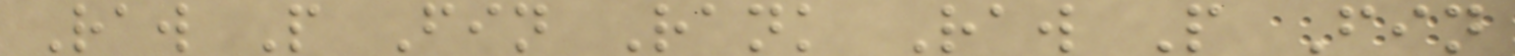Raw P Fin Rank Raw P Fin
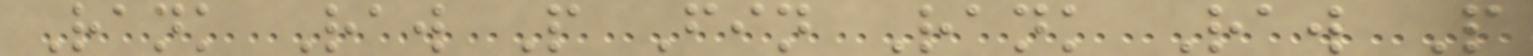Rank Raw P Fin Rank Raw P
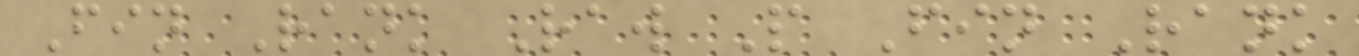Fin Rank Raw P Fin Rank
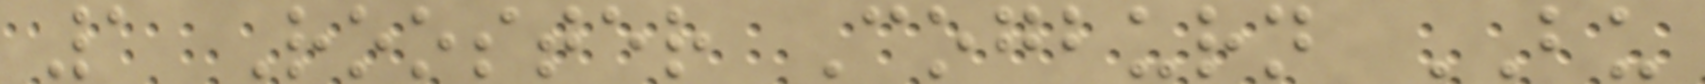1 Rooster Cogburn BU
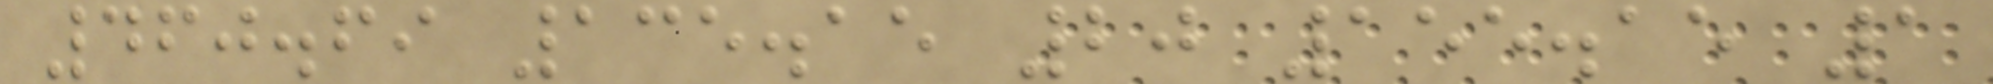460.69 135.15 20 155.15 1
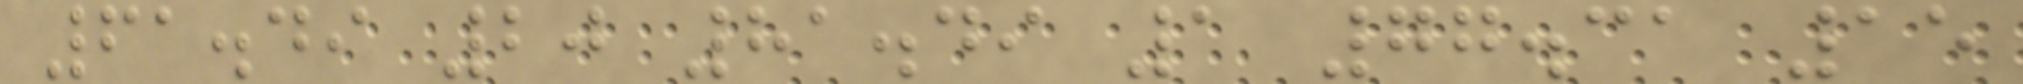61.49 20 81.49 1 77.31 15
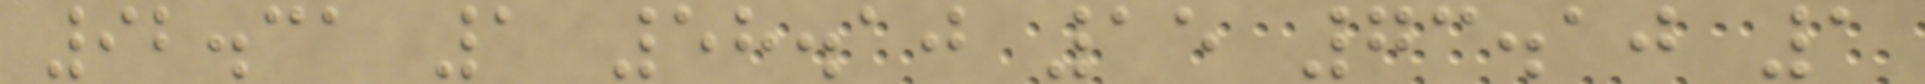92.31 1 58.10 15 73.10 1
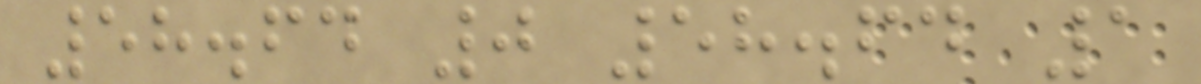58.64 0 58.64 1
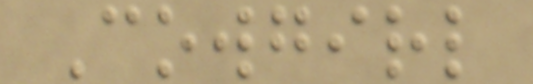Cowgirl
